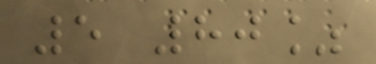5 80%
